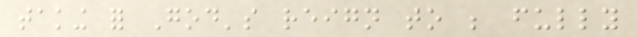taking for God's reign to be fully
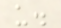us.
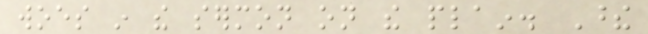woes in the sermon on the plain. These
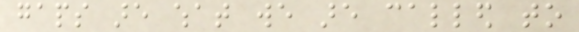gaps are what we are called to
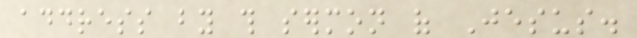address by this sermon of Jesus.
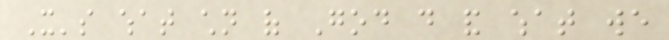It's what children of God do and what we
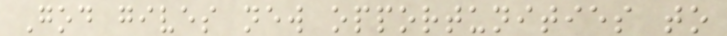God gives new opportunities to
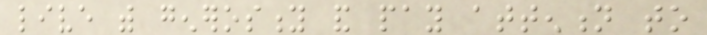live with generosity and pay attention to
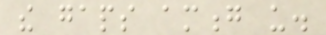the gaps among us.
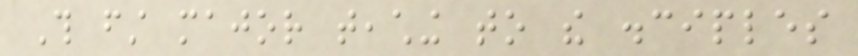This first major teaching to the disciples
